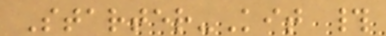Starter-Kit #
